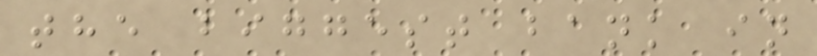the biggest bank in
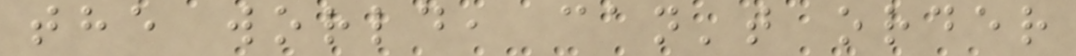the world, can't order
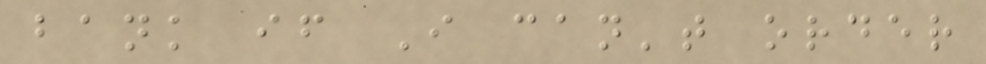bank if I can't order
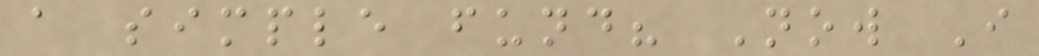a simple fund? Now I
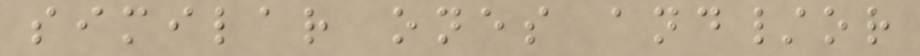similar ones and/or
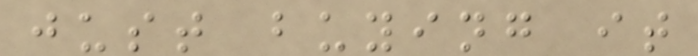just buying it
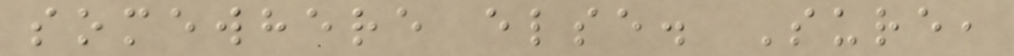somewhere else. Sure,
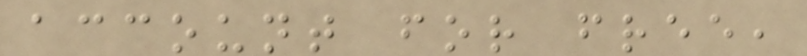account for free,
